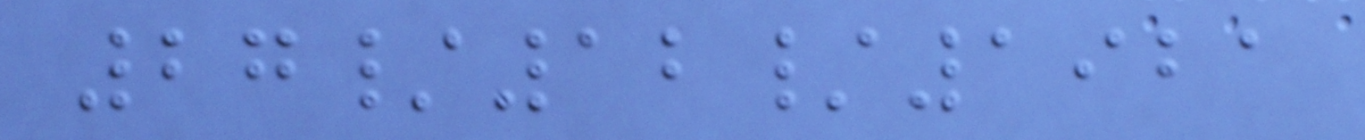27/12/1921
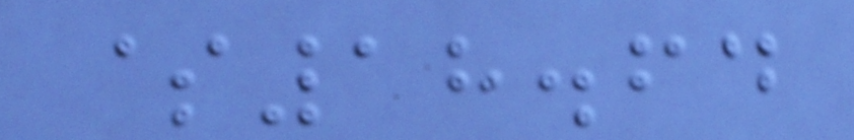$18.64
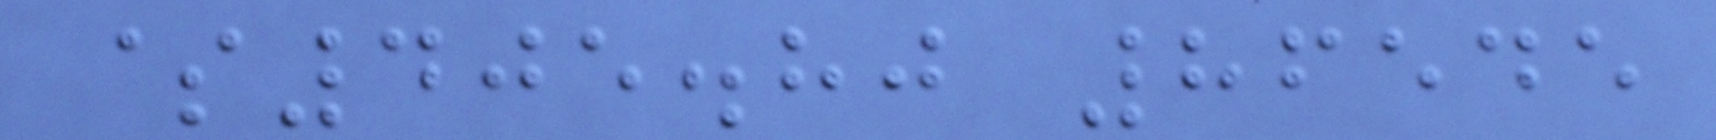$405.80 86545
